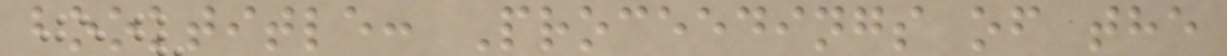booktitle: Proceedings of the
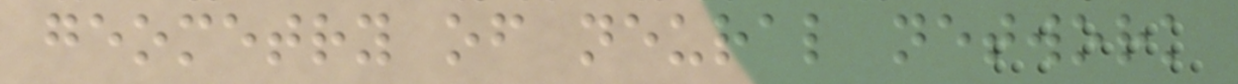geometry of neural network
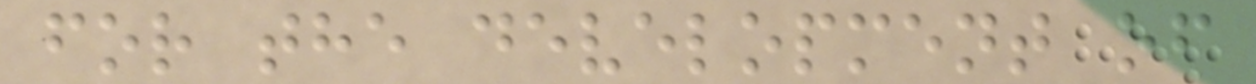for the development of
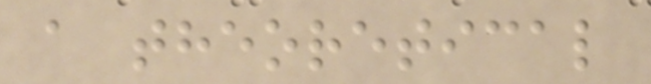a theoretical
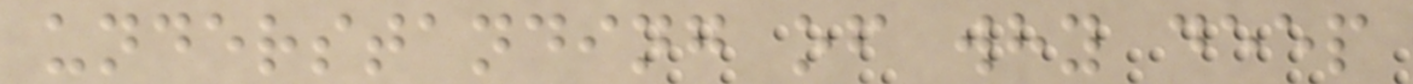understanding of why deep
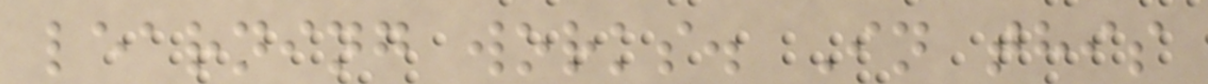learning works. In this
